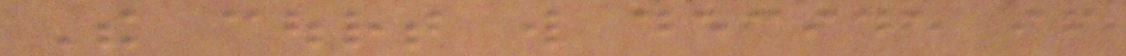The court will decide if
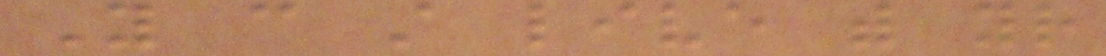You can still live with your
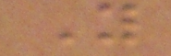You
